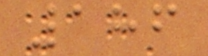186
